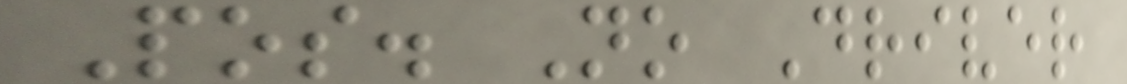Pos. No Driver
